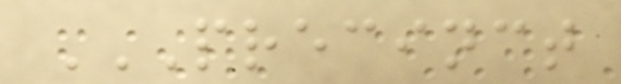PRECINCT
